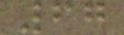67
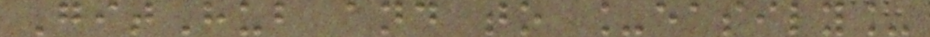GitHub and to _easily_
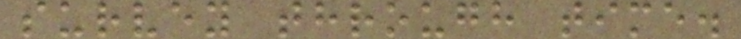survey through time.
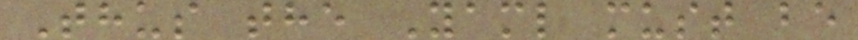Thus the Yaml must be
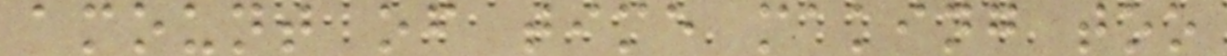amount of time making too
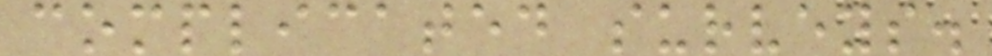complicated surveys.
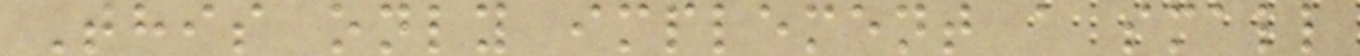This only implement a small
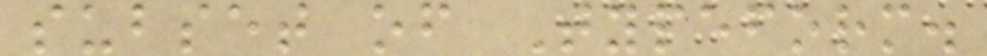subset of Typeform.
